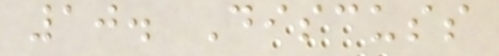10. Discuss
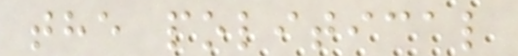the political
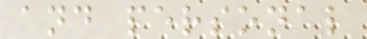and personal
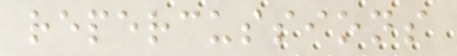repercussions
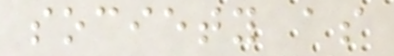society as
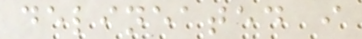delineated i
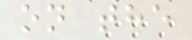on the
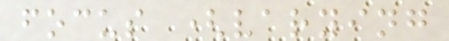focus (varying
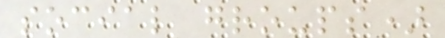social groups)
